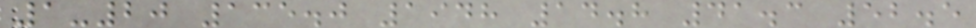1-20 135.0 1948 14.8 41.3 52.5
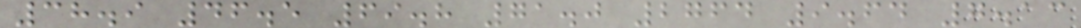38.9 46.5 69.8 71.0 2764 9.64 7.13
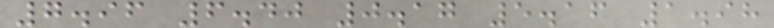7.96 6.40 0.17 5.16 1.98
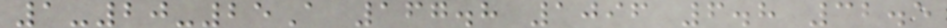1-20-25A 167.8 1096 6.8 32.5
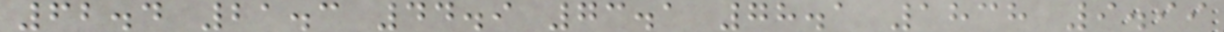62.4 21.3 44.9 73.1 78.1 1838 9.99
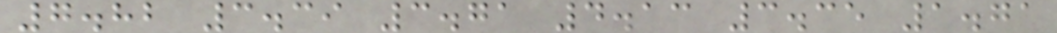7.82 3.39 3.71 4.13 3.35 1.71
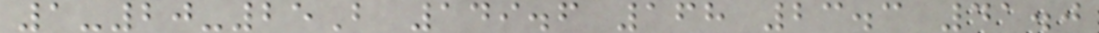1-20-25B 149.6 168 23.3 41.0
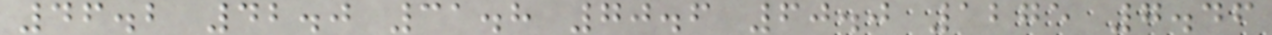46.2 42.0 31.8 70.6 60.0 1275 7.46
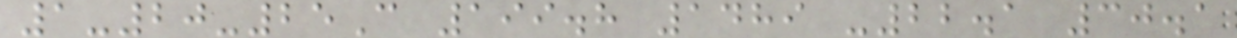1-20-25C 199.8 1489 -22.1 30.1
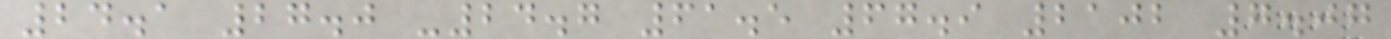24.1 27.0 -24.7 61.5 67.9 2102 7.07
